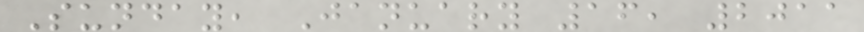Sunday, January 16, 2011
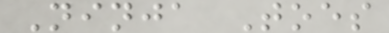Ninja Toes
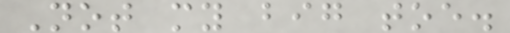Not my big toe.
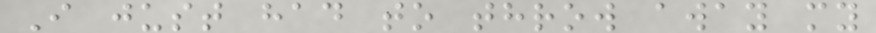I just had to throw away my
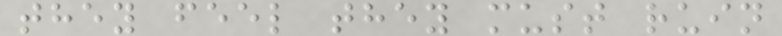they feel they must ruin
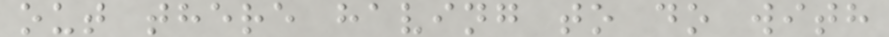out there having to do with
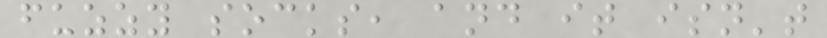fuzzy socks, and it isn't
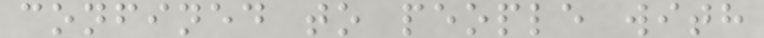confined to people with
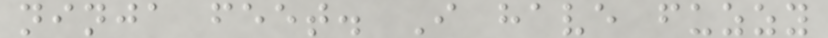ninja feet. I have fuzzy
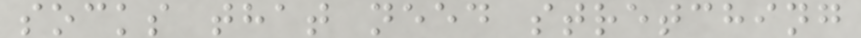socks that need stretching
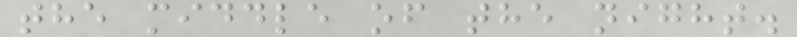the middle of the night.
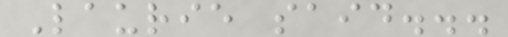Laurie said...
